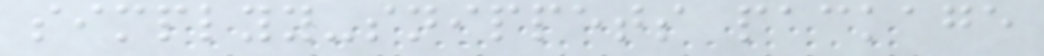simplyy-snippets package
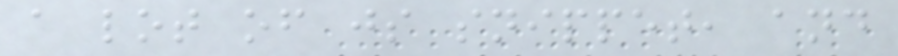a lot of js snippet, and
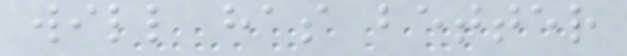will has better
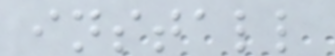install
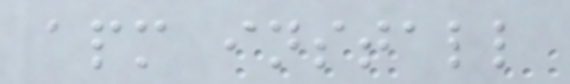apm install
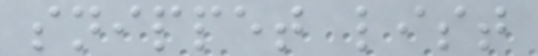snippet list
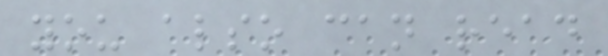you also can read
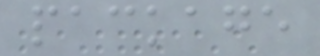package
